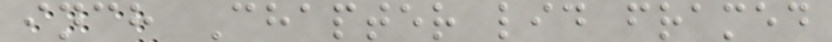inch Chapter lid framed
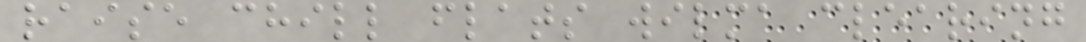raise chill flats wilma clearing
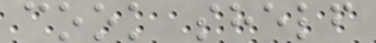cook shelf
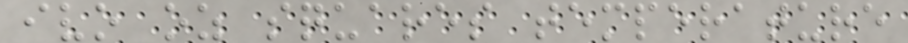ivo oz squares temperature
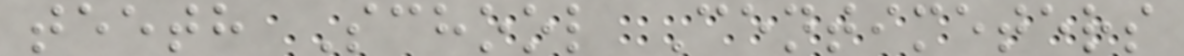teeth School Centimeters
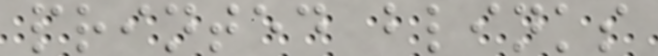printed blinks
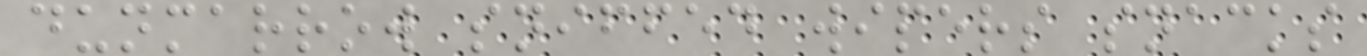dunmarrow sniffed wipers snacks
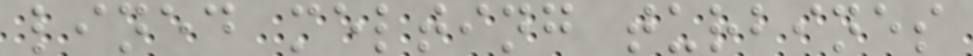lined melting turbines
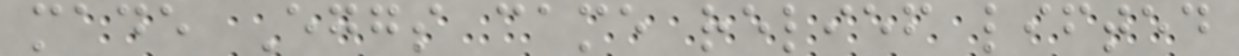made Eggs came relief lifted
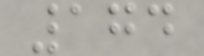174
